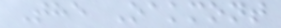The Oakmont
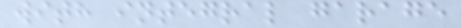with integral garage
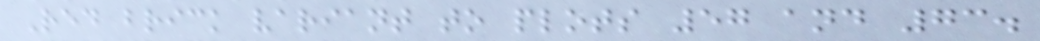Red brick variant to plots 57 and 73.
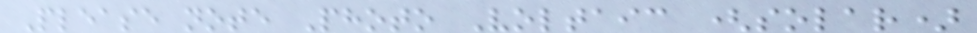Please note Photo Voltaic (solar)
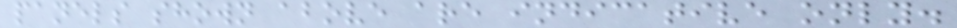panels shown above are indicative only.
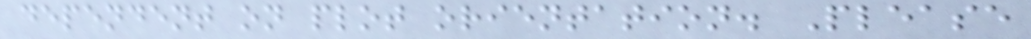dependent on plot orientation. Please
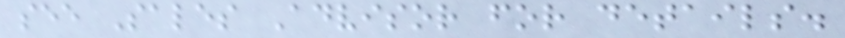see Sales Advisor for details.
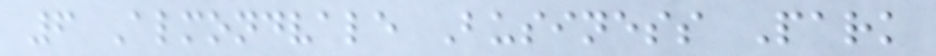6 Almondvale Business Park
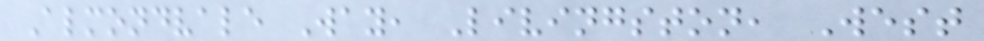Almondvale Way, Livingston, West
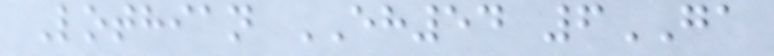Lothian EH54 6GA
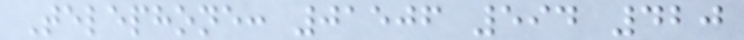Telephone: 01506 594 420
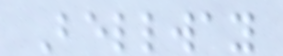Bellway
